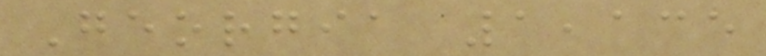Georgia 1,135
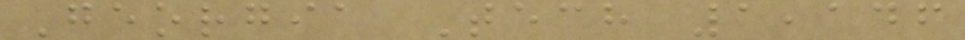Georgia Tech 1,146
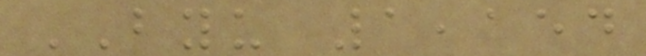BYU 1,154
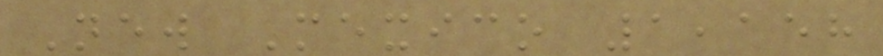New Mexico 1,158
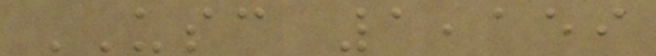USC 1,159
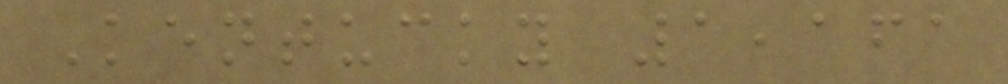Kentucky 1,161
